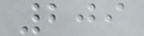209
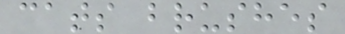cats brushes
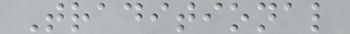Traditional
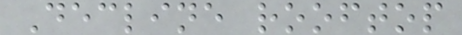Decline rooftop
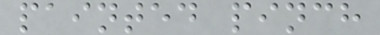painted pinch
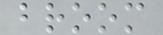broom
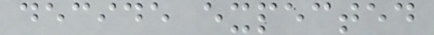decide expected
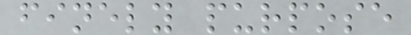finely purpose
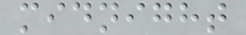midnight
